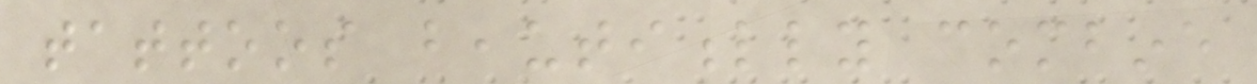tattoos beautifully combine
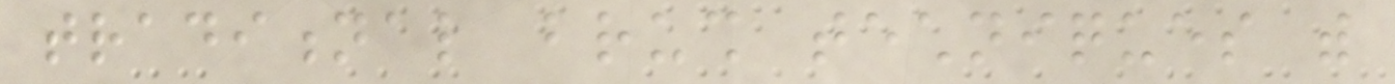traditional brush techniques with
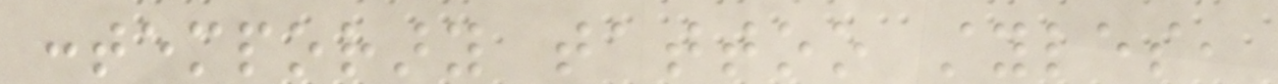contemporary tattoo styles,
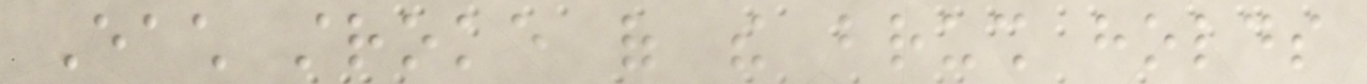Each stroke of the brush holds
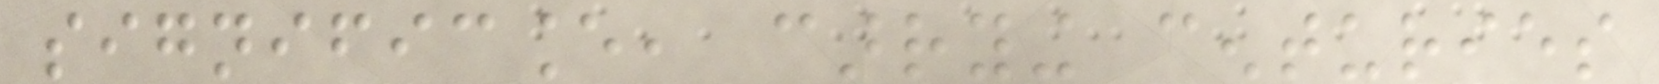significance, carrying centuries
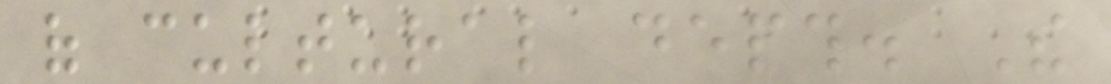of cultural depth. The
